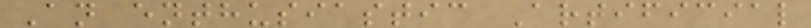An enthusiastic Artificial
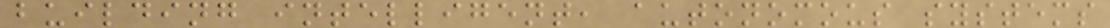building intelligent, autonomous systems
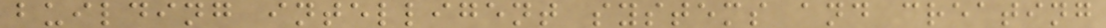building intelligent systems and creating
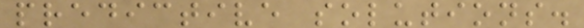predictive solutions.
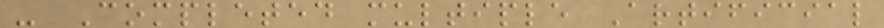- Completed multiple Artificial
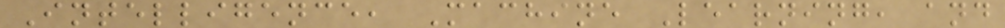Intelligence, Machine Learning, and
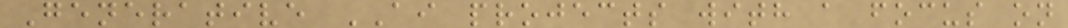Generative AI projects with a focus on
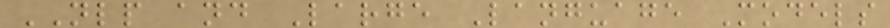NLP and Large Language Models
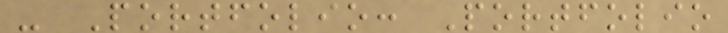- Portfolio: Portfolio
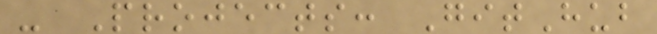- Projects: GitHub
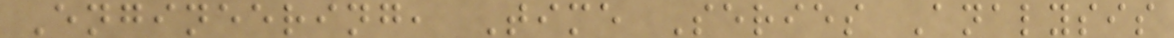Engineering, Time Series Analysis
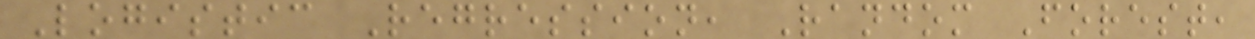Logistic Regression, Random Forest,
